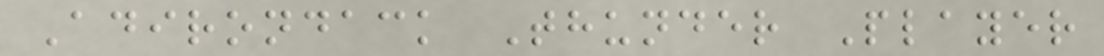Adirondack Thunder Player
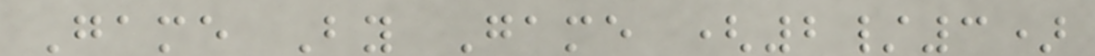Game By Game (2/3)
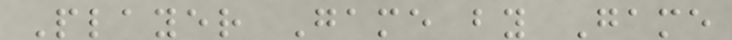Player Game by Game
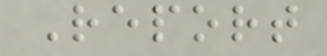Report
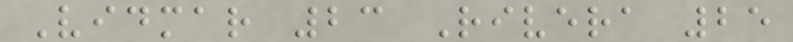Vidmar 23 Rivera 25
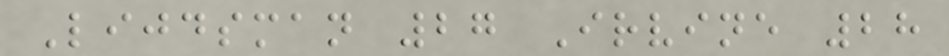Lijdsman 27 Irvine 28
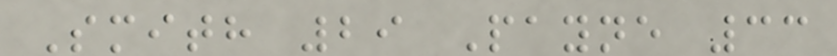Smith 29 Payne 33
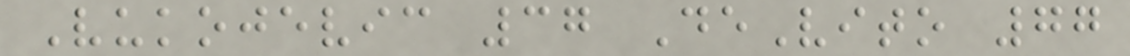Vukojevic 37 DeVito 77
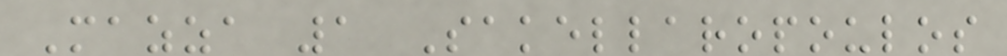Mazza 1 Sakellaropoulos
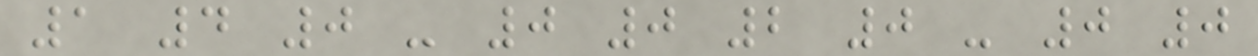1 4 0 - 0 0 2 0 - 0 0
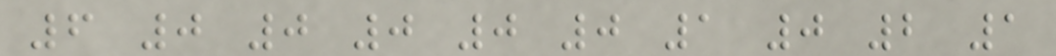6 0 0 0 0 0 1 0 2 1
